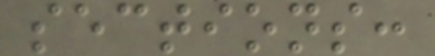sections:
